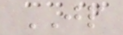JP
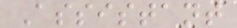Assistant
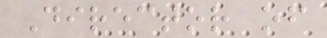Director of
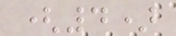(4)
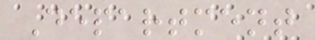Department
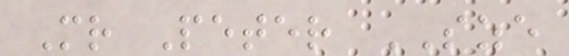Mr Peter SZE
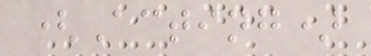(Acting)
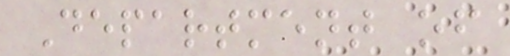Department of
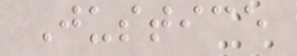Justice
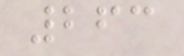263
